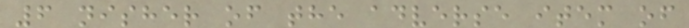6 nisher of the adverse item of
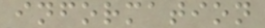information
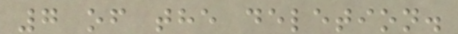7 of the deletion.
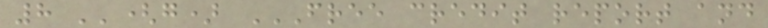8 ''(g) FREE CREDIT REPORT AND
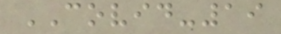COVID-19
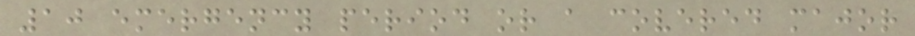10 emergency period or a covered major
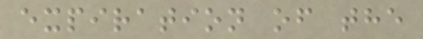expiration of the
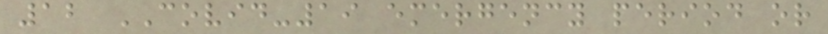12 COVID-19 emergency period or
